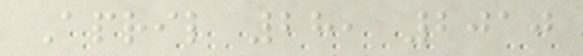April 28, 2010
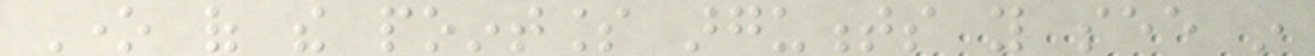One of the pointless arguments you see in
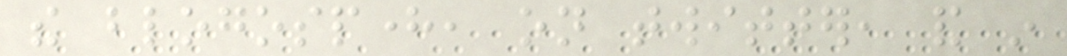the blogosphere, on twitter, and in
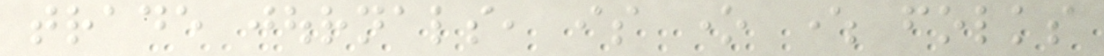trade journals, is one where folks
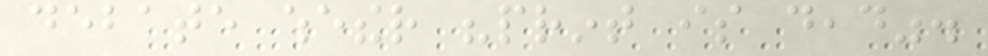debate whether "print is dead".
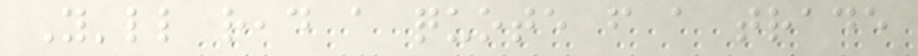You'll read a quote from a trade
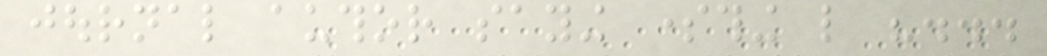journal author saying something like "...
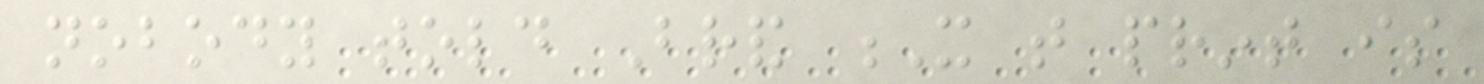nobody told Brand X that print is
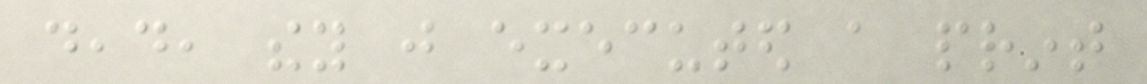dead, they just executed a print
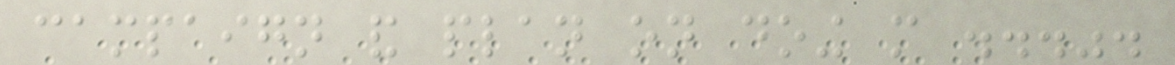campaign and plan on doing more ...".
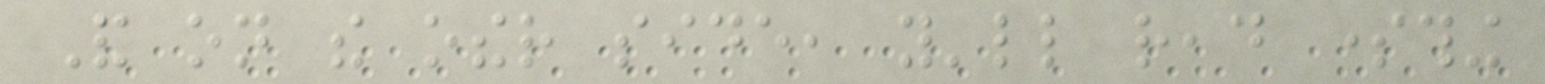And on the other side, you'll read something
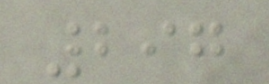297
